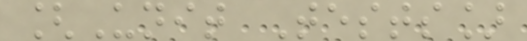[Unit Tests]
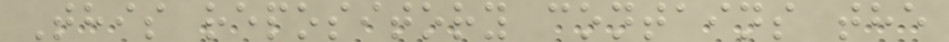This repository contains the
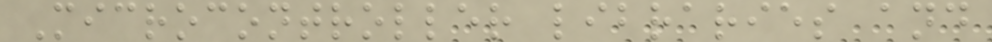Microcontroller libraries and
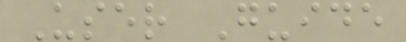User Guide
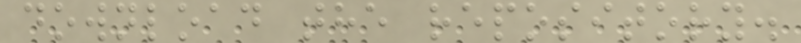download the repository.
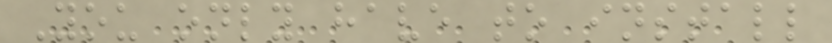You only have to install
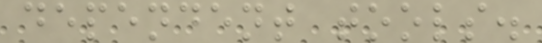dependent tools.
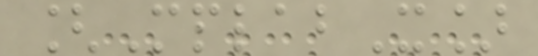[MplabX]
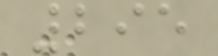295
